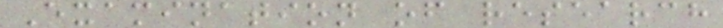Examination of research
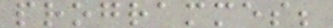programmes;
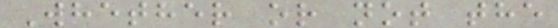Whether or not the
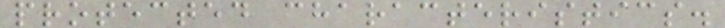protected characteristics.
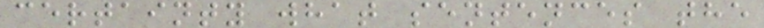certainty what sentences the
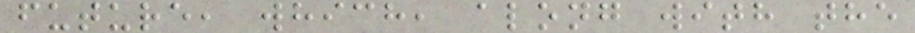future, which, along with the
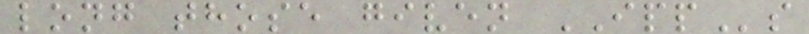long those given IPPs
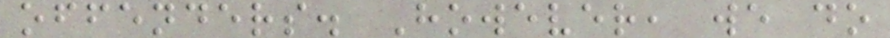offenders. However, we do
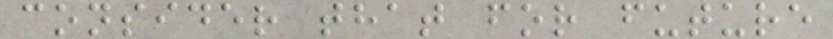consider that for future
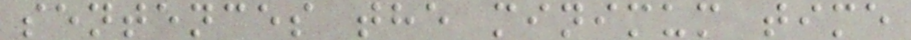sentences the minimum time
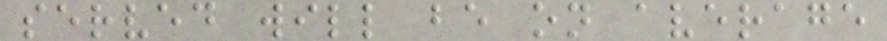served will be on average
